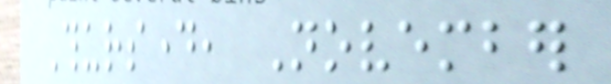Thursday, November
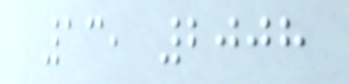13, 2008
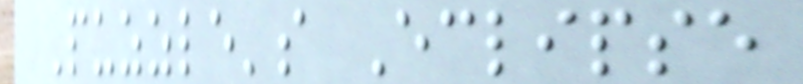Puzzle's Eclipse
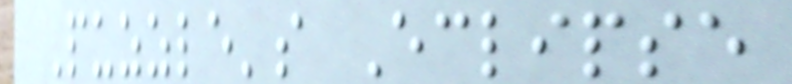Puzzle's Eclipse
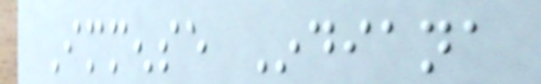Immense Indiana
